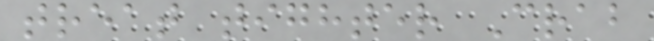treat tighter Crab
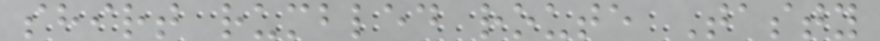shirt rumbled route Tasty
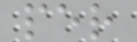per
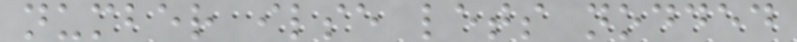number ilse lets nodded
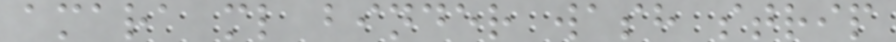amara ml binder wash strip
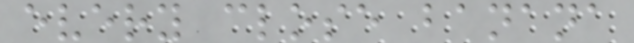every close banana
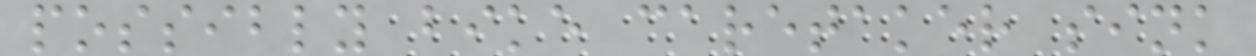possibly bike caretaker sink
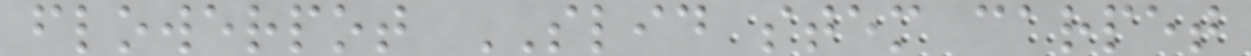flowerpot SLID stem carpet
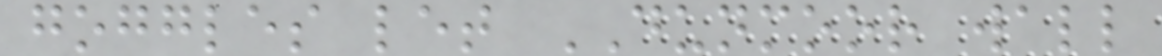goggles let DUNMOOR wall
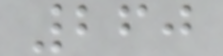260
